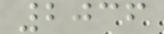2036
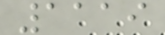1119
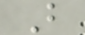B
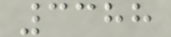3388
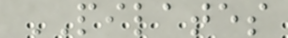PILATES
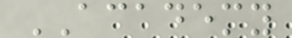ACADEMY
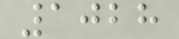1028
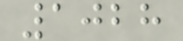1028
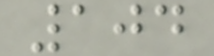104
